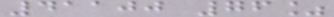41100 76%
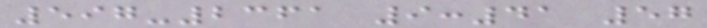597-2361 9:41 57
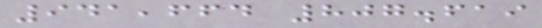941,664 807.619
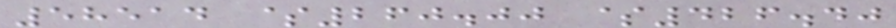58514 $260.00 $426.40
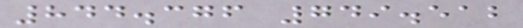844.376 749.512
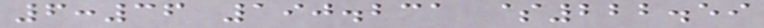6:36 190.231 $222.59
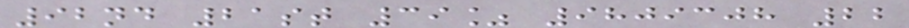92nd 21st 39% 9809308 22
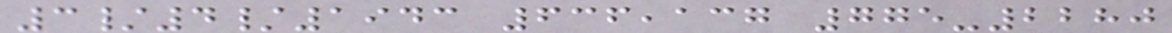3/4/1943 636,137 775-2280
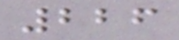226
